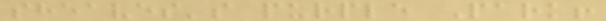sheaves's purple Park!
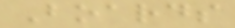Boards
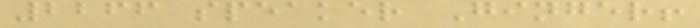2266 speaker Ginger!
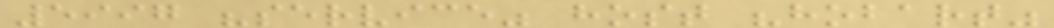5997 "service" host "hobart"
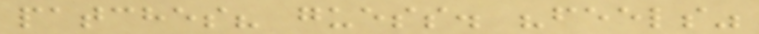patches? guess. "feels"
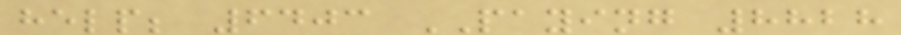help; 6403 PAYING 8828
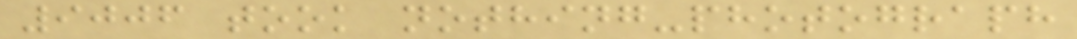9006 took nothing-photograph
